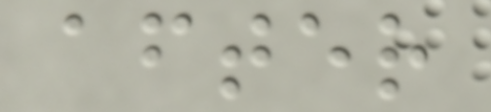after
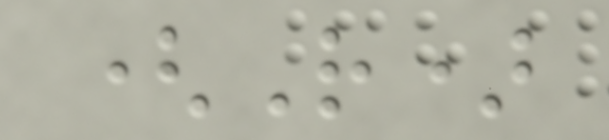(R)
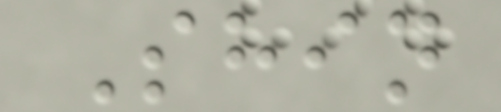Shin
